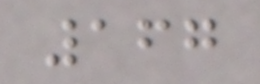167
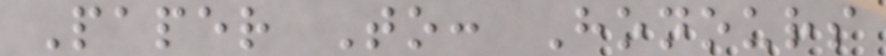Paper To: Honours
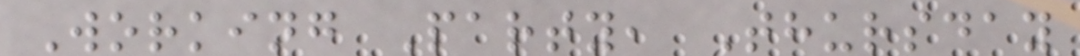Working Party, Thursday
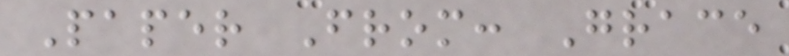Paper From: Grace
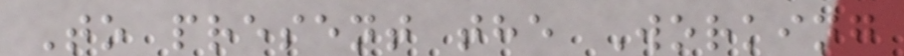To present the Working
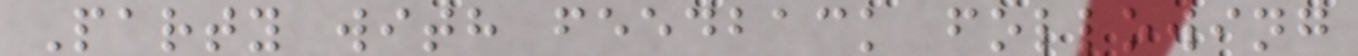Party with feedback following
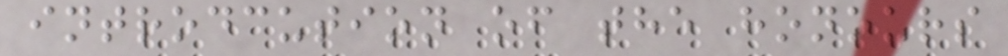introdcution of the honours
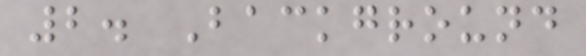2. Background
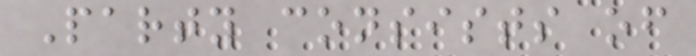Party consists of
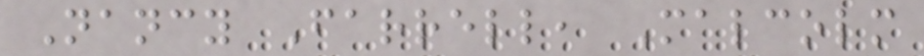Nancy Farrell, Malcolm
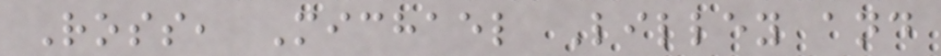Ross, Michael Lilley and
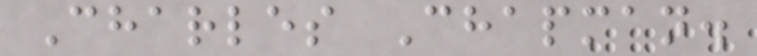Charles Chapman.
